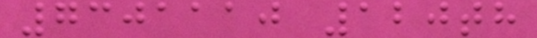7301110 120th
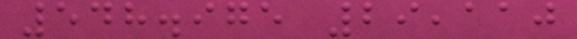548.975 29,110
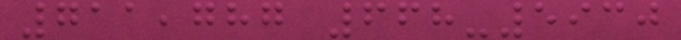711,787 668-5930
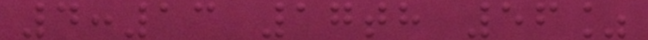4:13 17th 56%
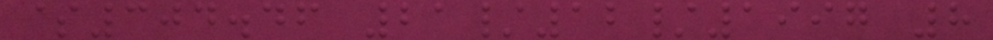$304.46 21/12/1997 8
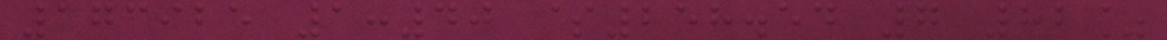173925 1:40 $258.54 7 82%
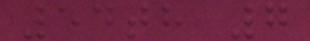54th 7
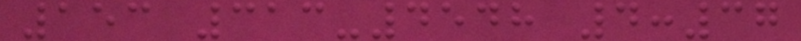153 313-4548 4:37
